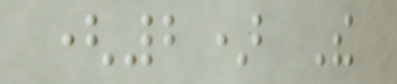(2) The
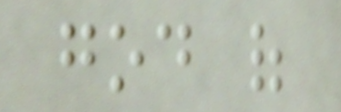god of
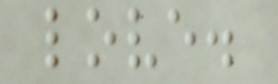love.
